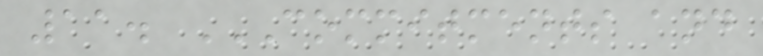11. COMMITMENTS AND
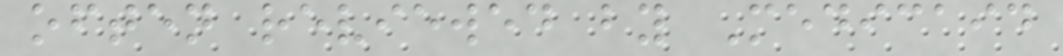often reviewed by Medicaid
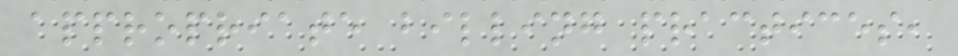appropriate billing practices,
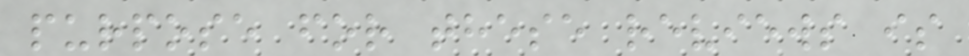purpose for these reviews is
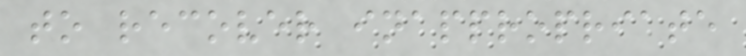to recover inappropriate
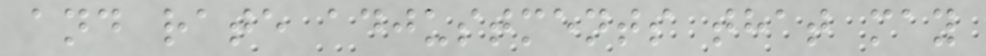and rate adjustments that may
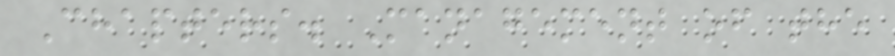Chapters. Management of the
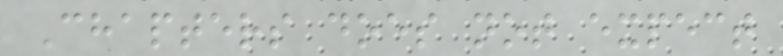Chapters does not expect
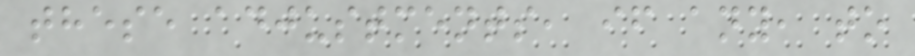these adjustments, if any, to
